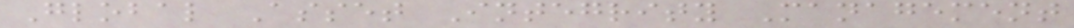Global Asset Integrity Management
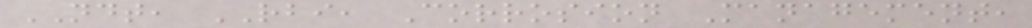NDT, RBI, Corrosion Management,
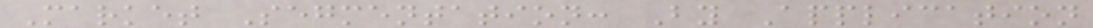Market Segmentation: By Application
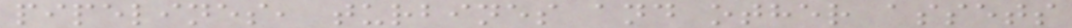pipelines, turbines and other assets
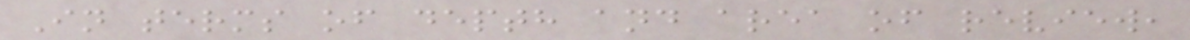In terms of depth and area of review,
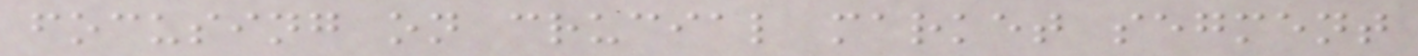focusing on crucial market segment
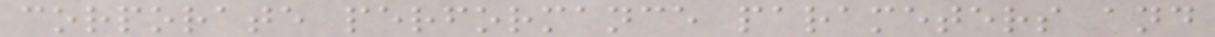corporate performance parameters and
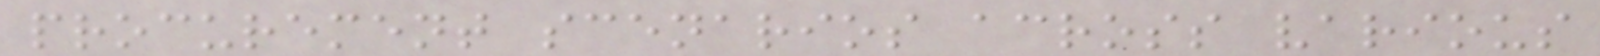procurement scenarios across various
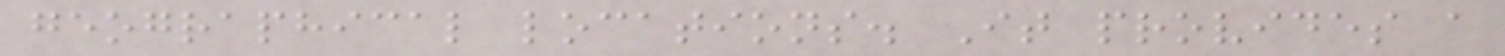geographical locations. It provides a
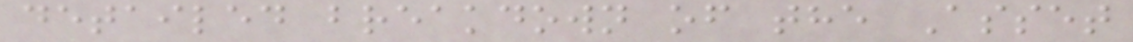detailed breakdown of the Asset
